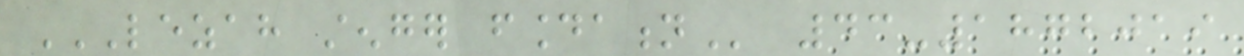LEZAH STENGER FOUNDATION 43-1872019
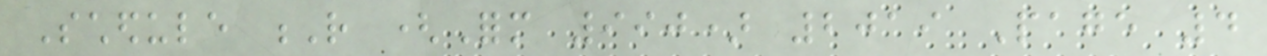Schedule R (Form 990) 2019 Page 4
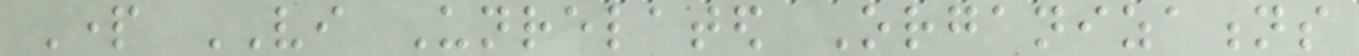Part VI Unrelated Organizations
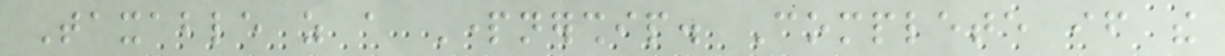Taxable as a Partnership. Complete if the
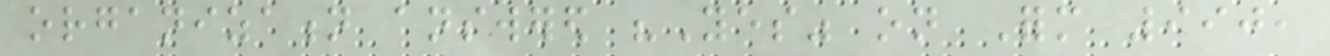organization answered "Yes" on Form 990,
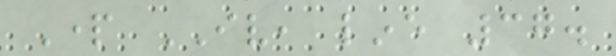Part IV, line 37.
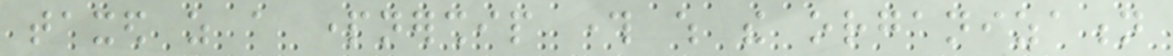taxed as a partnership through which the organization
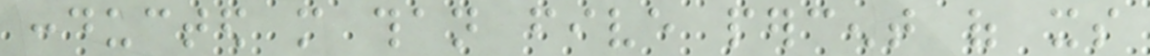conducted more than five percent of its
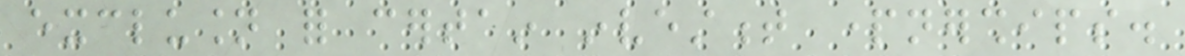exclusion for certain investment partnerships.
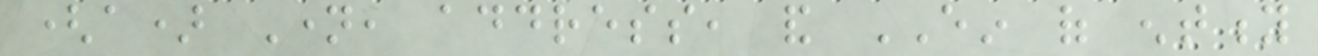(a) Name, address, and EIN of entity
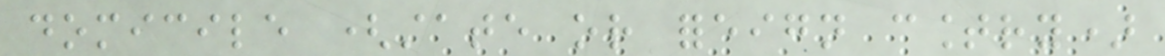domicile (state or foreign country)
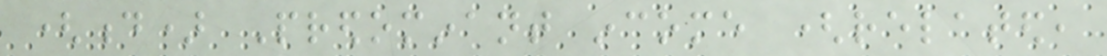(d) Predominant income (related,
